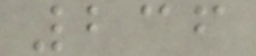236
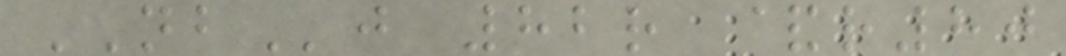NBj 82r &r80
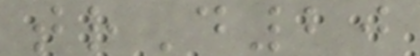trD20
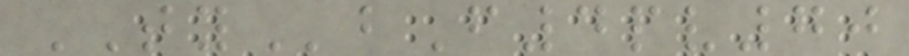TYbF4pv70
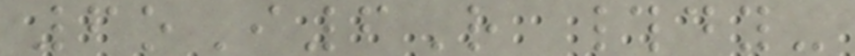6oI6R #dy-
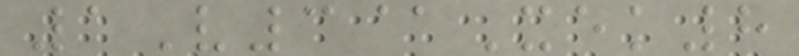1V3@Xek8
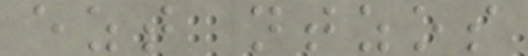ezt ntzos
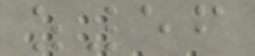z56
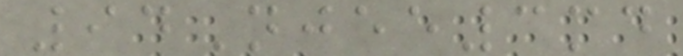94Njee3md
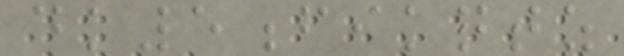dk5fikqtz
